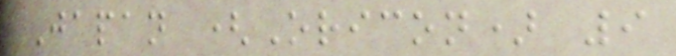Japan (Oricon) 9
